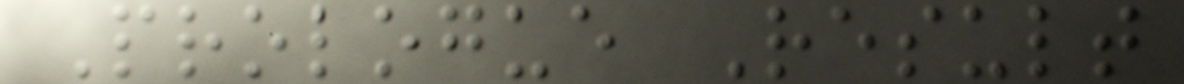Prologue Result
